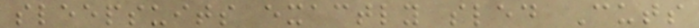sleepsuits exactly sled Cuts
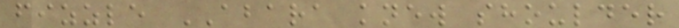fizzle ABARA knew shoulder
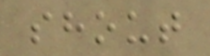shout
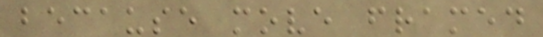because move framed
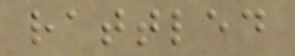rattled
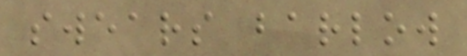swears barlow
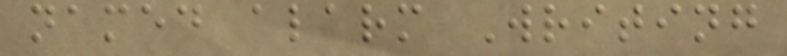named alarm Writing
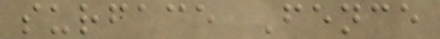surface Fence
